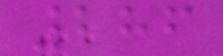286
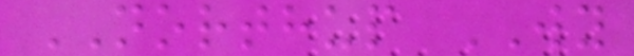NORTHUP WY
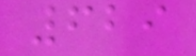629
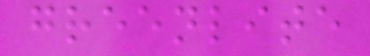greenlite
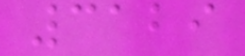3129
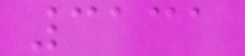3131
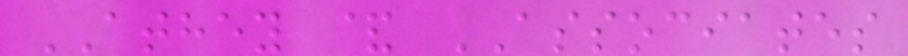ATHEY & ASSOCIATES
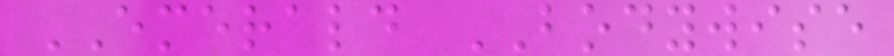EMERALD BODYWISE
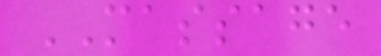MASSAGE
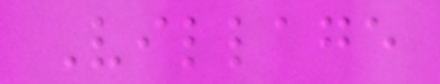Village
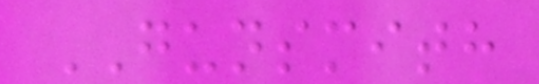GUNSMITH
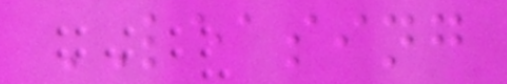LEASING
